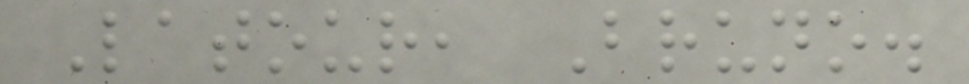Latour, Bruno.
